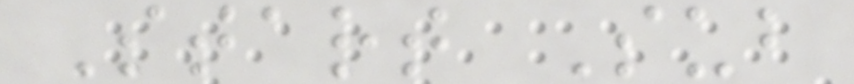Start Sub
